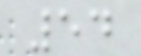54
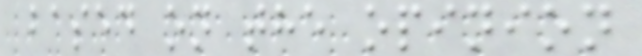based on the opinion
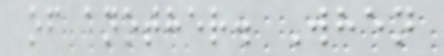of another. When
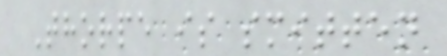Thorpe is smitten
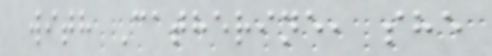with Catherine, she
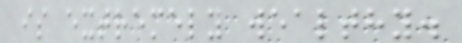is extremely wealthy.
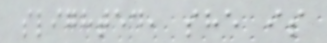slighted, she is
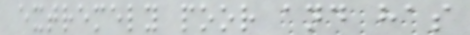extremely poor and has
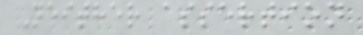Neither assertion
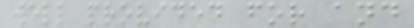well provided for and
